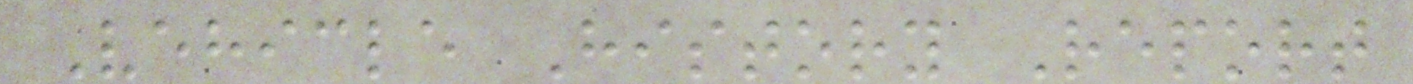Vehicle History Report
